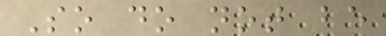So do not be
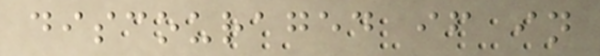discouraged if in
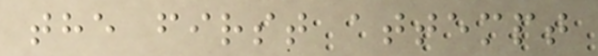the first attempt
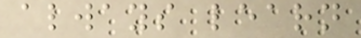always learn
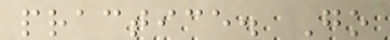practice. Go
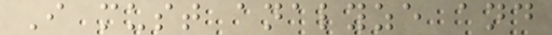I must analyze and
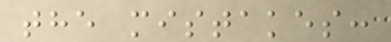the mistakes:
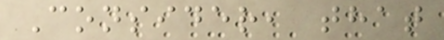Consider, that
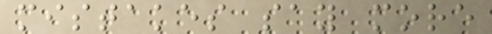mistakes say more
